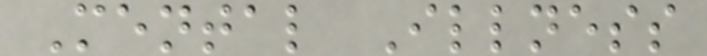Mental Illness
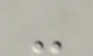-
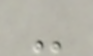-
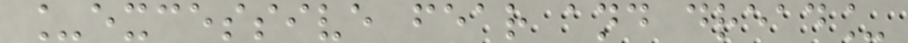_excessive fear and dread_
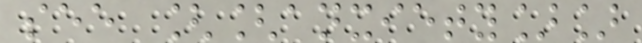see [[anxiety]]
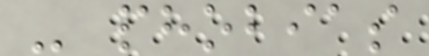- phobias
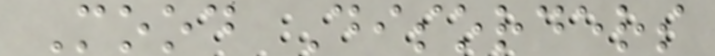Mood Disorders
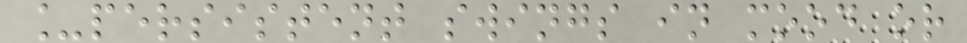_persistent swings in mood or
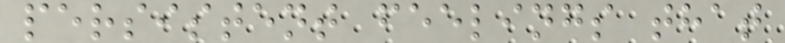persistent feelings that
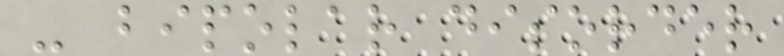- bipolar disorder
